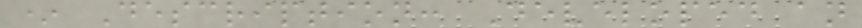* Description: Developed an
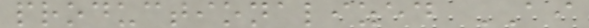productionalized AI
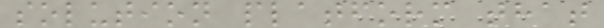solution platform that
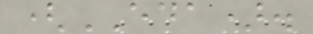(EDA).
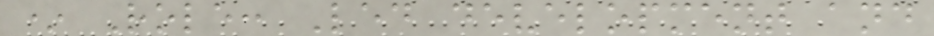* Role: Led development and
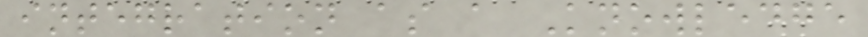integration as a Knowledge
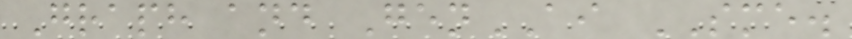Graph and GenAI SME.
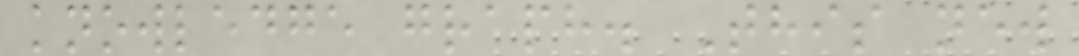knowledge graph. This new
